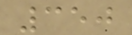350
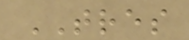TRES
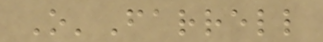O'Farrell
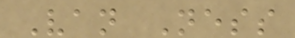Van Ness
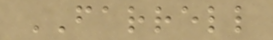FARRELL
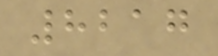8217
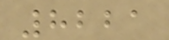8221
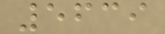5639
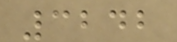3242
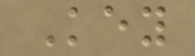Key
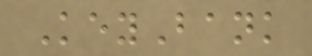KeyBank
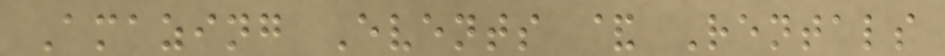Amazing Events & Rentals
